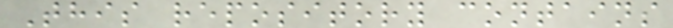This repository contains
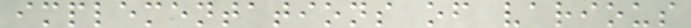implementations of various
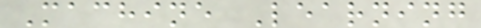Machine Learning
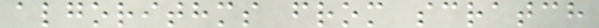algorithms from scratch
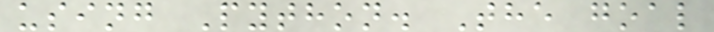using Python. The goal
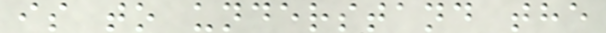is to understand the
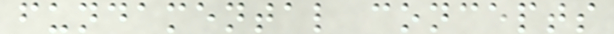fundamental concepts
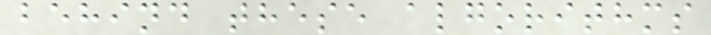behind these algorithms
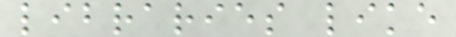libraries like
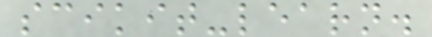scikit-learn.
